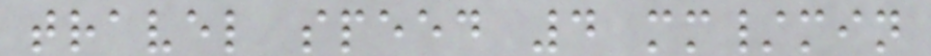travel speed 4 mm/min
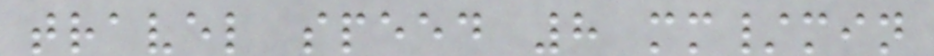travel speed 8 mm/min
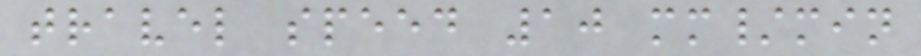travel speed 10 mm/min
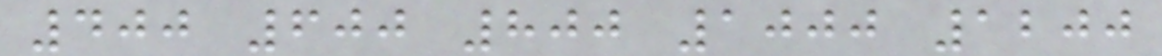400 600 800 1000 1200
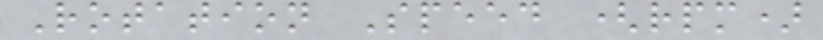Rotation Speed (rpm)
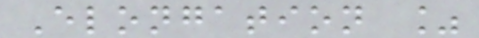Elongation %
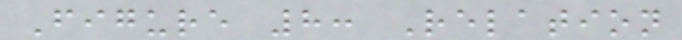Figure 8: Relation
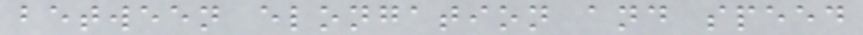between elongation and speed
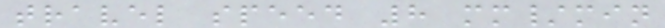travel speed 8 mm/min
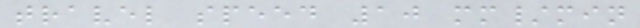travel speed 10 mm/min
